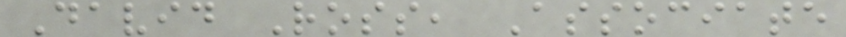David Ross, Associate
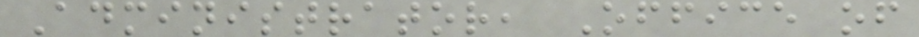Administrator, Office of
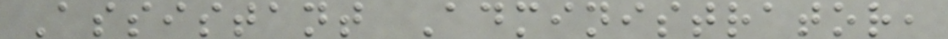Assistant Administrator,
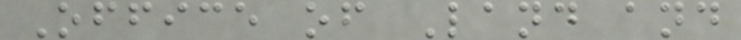Office of Land and
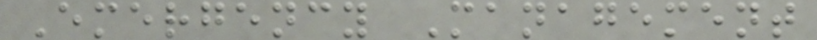Emergency Management
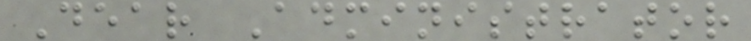Dear Administrator
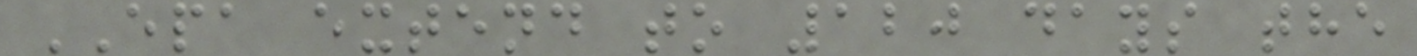EPA extend to 120 days the
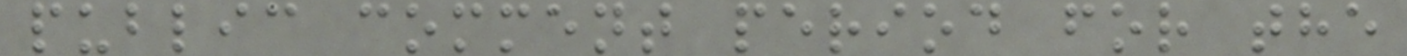public comment period for the
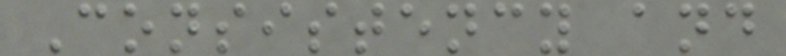Consistency and
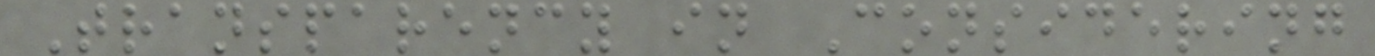Transparency in Considering
